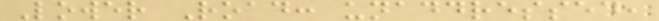Lower Road: unaddressed,
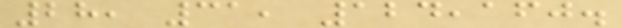28, 31, 124,160.
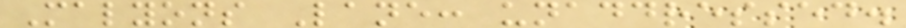Malyons Lane: unaddressed.
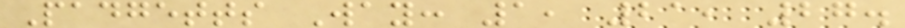Padgetts Way: 1, 21, 27.
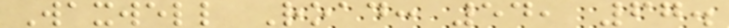Waxwell Road: 54, 67.
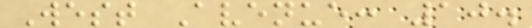West Avenue: 10.
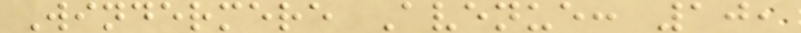Windermere Avenue: 10,
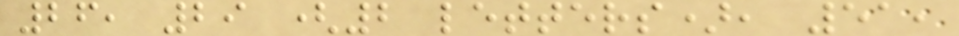26, 29 (2 letters), 51,
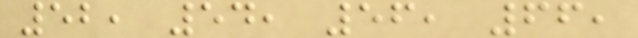52, 54, 56, 66,
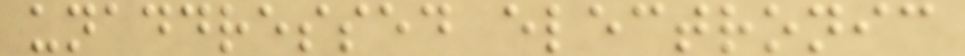unaddressed electronic
